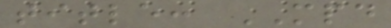title: MPD
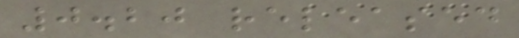0.20 released
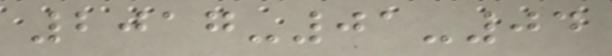2017-01-04
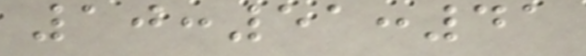10:51:41
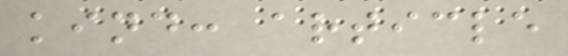kind: article
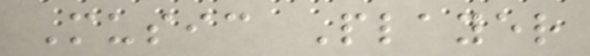Music Player
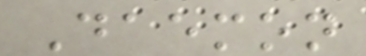Daemon
